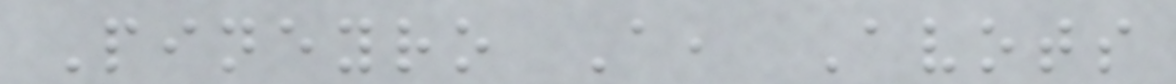Pineyro A, Avots
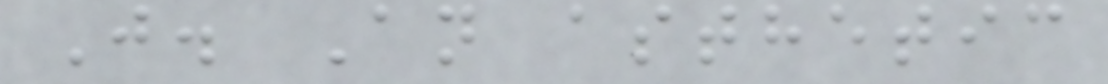J. An asthetic
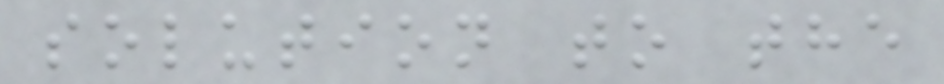solution to the
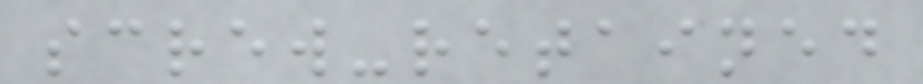screw-retained
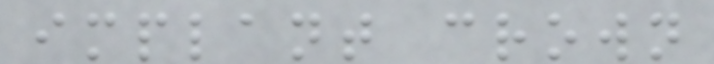implant crown
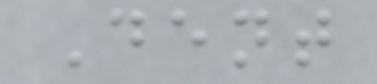Dent
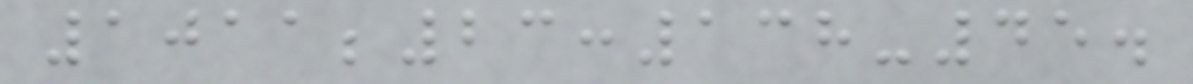1011;23:138-45.
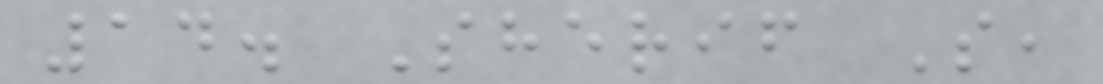14. Sherif S,
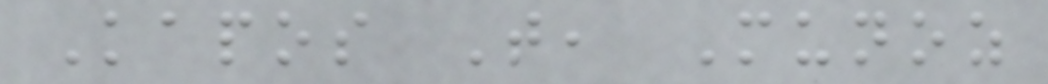Kapos T, Munoz
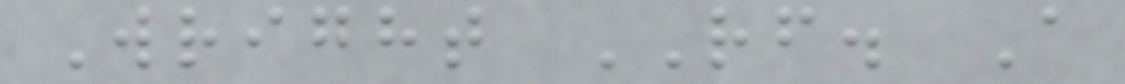Wright RF. A
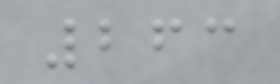263
